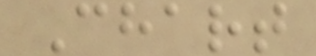Chart
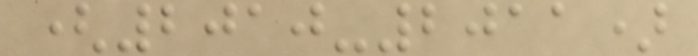(2010-2011)
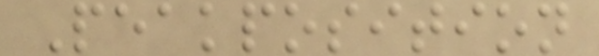Peakposition
